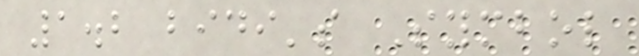1.2 bidi's Symbol
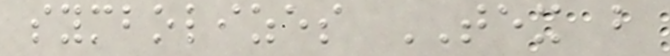symbolizes TEX but
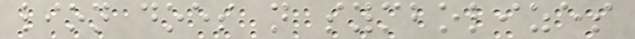lion does not symbolizes
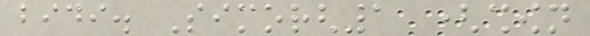bidi. Simorgh1 (shown
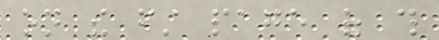on the first page of this
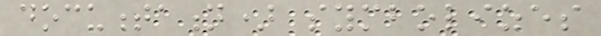documentation) symbolizes
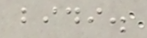bidi.
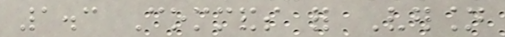1.3 Commands for Version
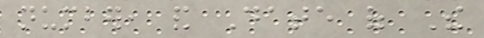number, and Date of The
